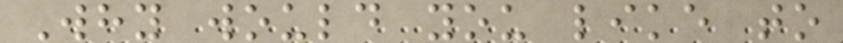Why would you like to
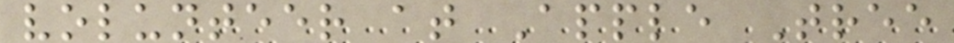volunteer at Apple Tree
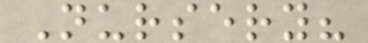Nursery?
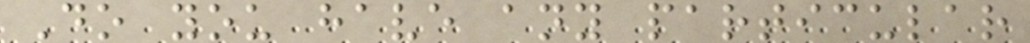Do you have any particular
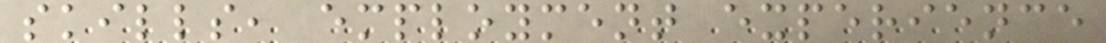skills, employment experience
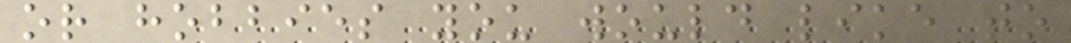or hobbies you would like to
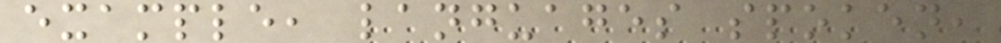example, languages spoken,
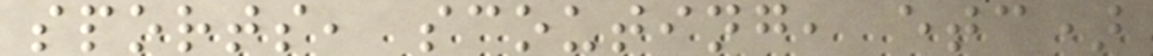sports, scouting, etc)
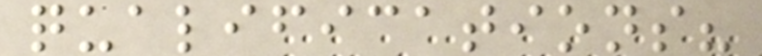qualifications?
